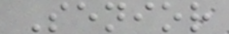Senior
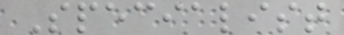Specialist
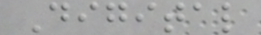Digital
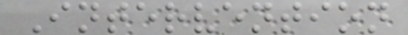Intervention
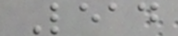Lead
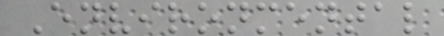Environmental
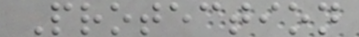Protection
